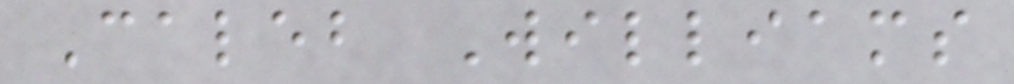Caleb Williams
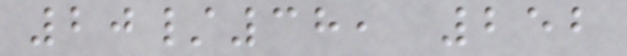20/38, 252
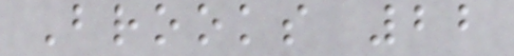Brooks 22
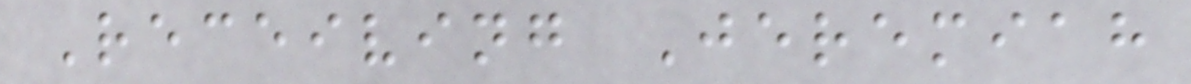Receiving Jeremiah
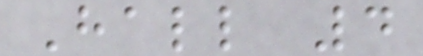Hall 4
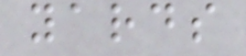yards
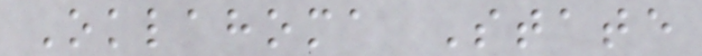Oklahoma State
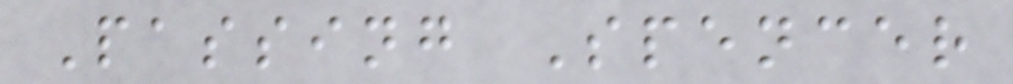Passing Spencer
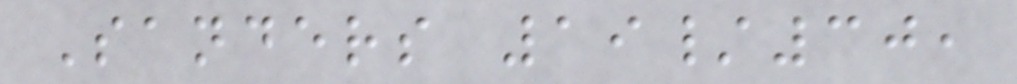Sanders 19/30,
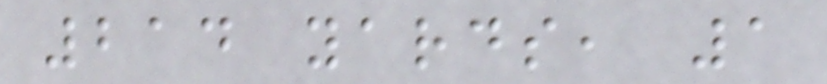214 yards, 1
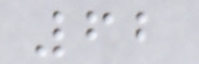62
